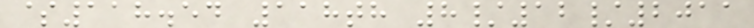$118.54 118th 8/12/2011
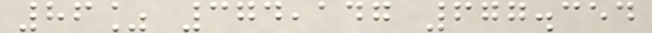86% 374,147 677.354
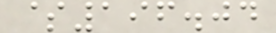$196.04
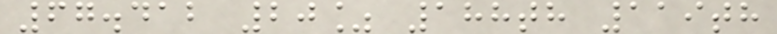67.412 20% 188th 119th
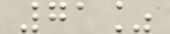71%
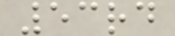53rd
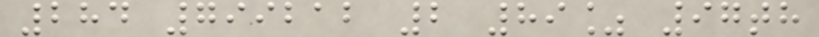284 799212 2 89% 97th
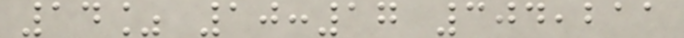14% 10:17 304,211
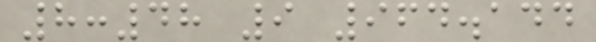8:48 9 964.144
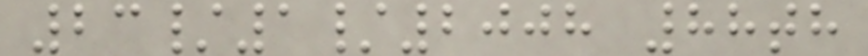23/1/2008 88th
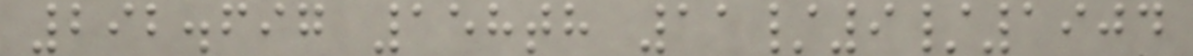292.697 158th 11/9/1904
